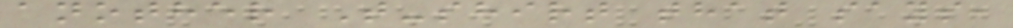another T-shirt that says,
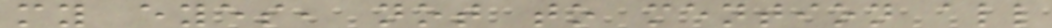my eyes, not to mention all
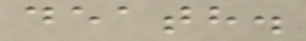death.
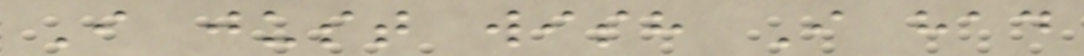I just wish I had
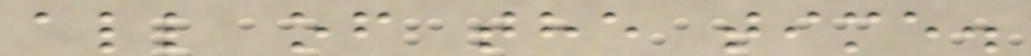all of the time.
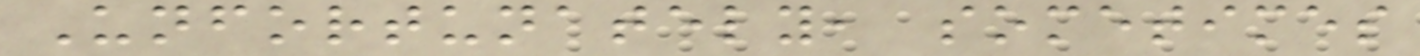Unfortunately, sometimes
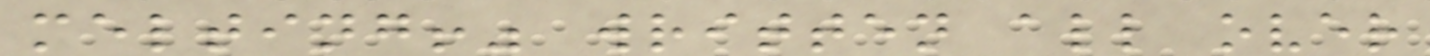melting!" written all over
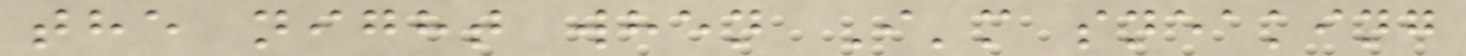the night when I'm sneaking
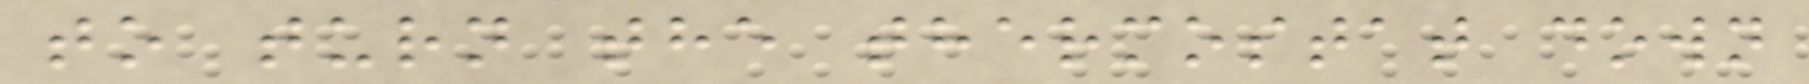to turn the thermostat down
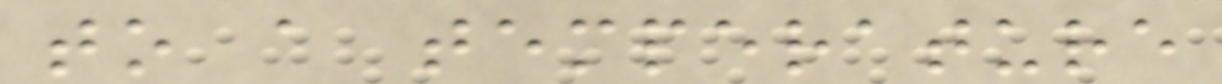to a temperature
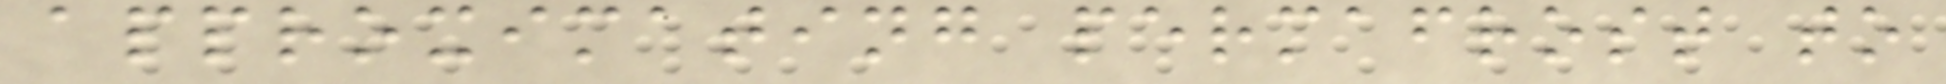approximating permafrost to
